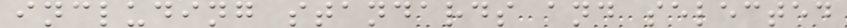including standards and selected
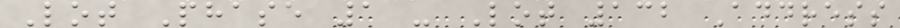Lot Phase 1 - Lot 132 Address
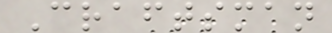Craftsman
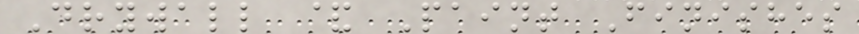Drywall & Paint Finishes
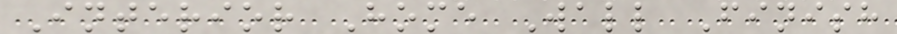Interior Home Wall Finish
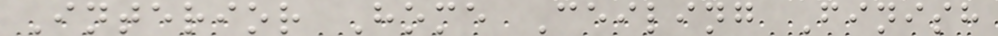Interior Home Ceiling Finish
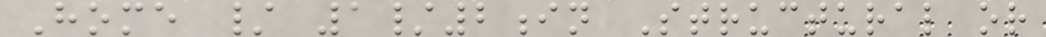Home / 1/2in Structural or
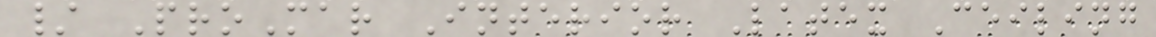/ ProMar Interior Latex Ceiling
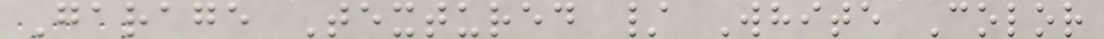Garage Textured / White Color
